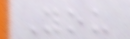You
